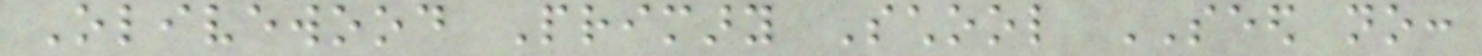Olivewood Primary School SEED no:
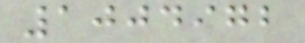1004972
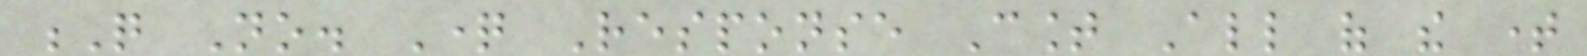Q No. Question Response Count All of the time
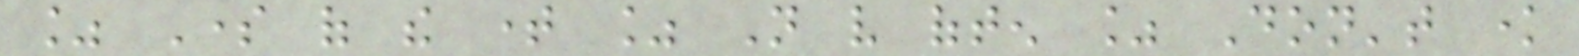% Some of the time % Not very often % Don't know
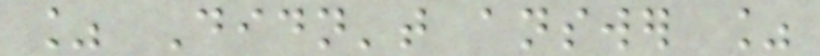% Didn't answer %
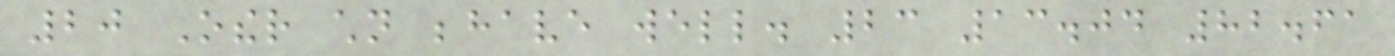20 Other children behave well. 23 13.04 82.61
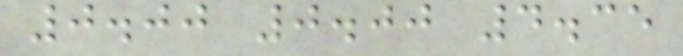0.00 0.00 4.35
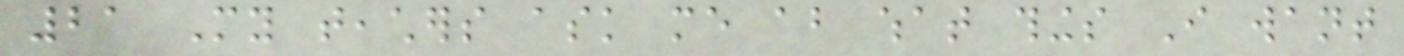21 My teachers ask me about what things I want
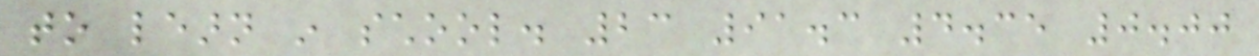to learn in school. 23 91.3 4.35 0.00
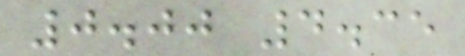0.00 4.35
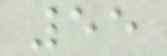55
